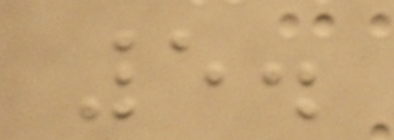5.
